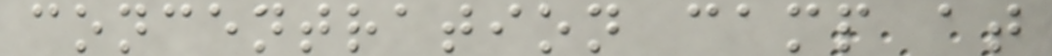concentration camp at
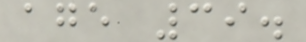age 39.
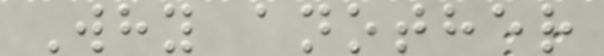Why another
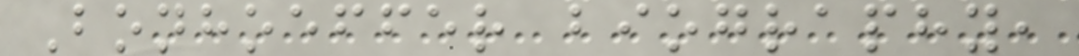Bonhoeffer biography,
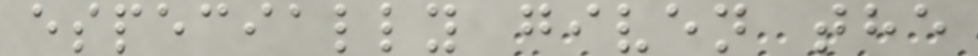especially given the
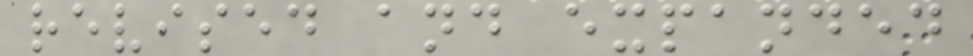revised and expanded
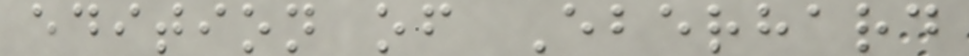edition of Eberhard
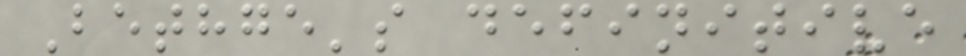Bethge's definitive
